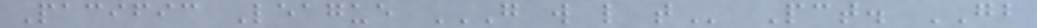Pacific League G W L T Pct. GB
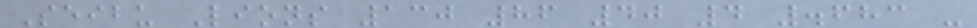Seibu Lions 130 86 40 4 .683 -
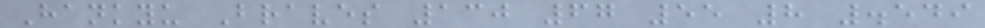Hankyu Braves 130 67 55 8 .549
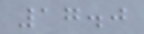17.0
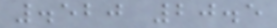.520 20.5
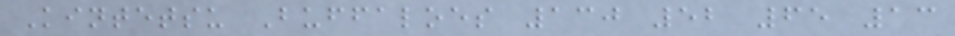Kintetsu Buffaloes 130 52 65 13
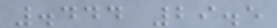.444 29.5
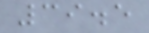39.5
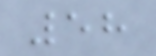58
